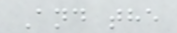And the
